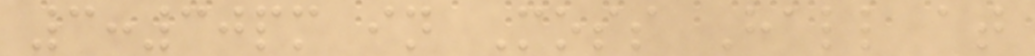3:30pm in Moss Hall at
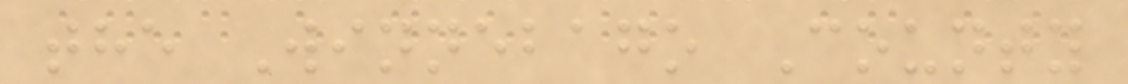the Winnebago County
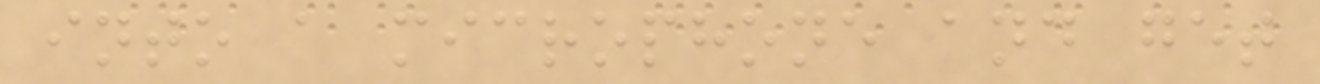into a microphone and get
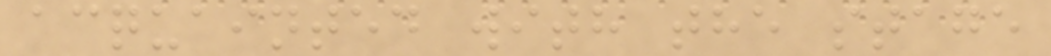acquainted with the stage
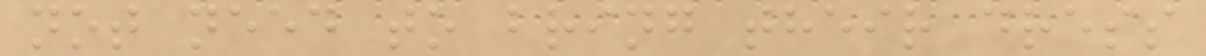not need to bring their dress
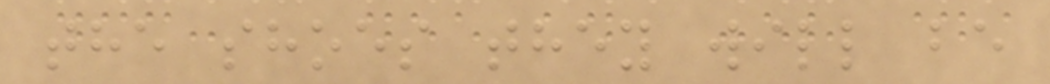the shoes they will be
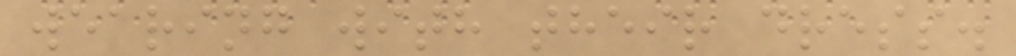wearing with their dress.
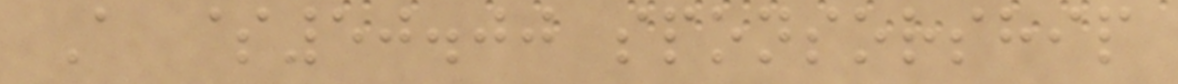A $50.00 sponsorship
